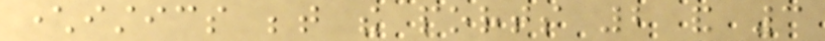characteristics between the ports 2 and 3
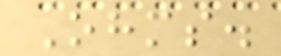Ohms.
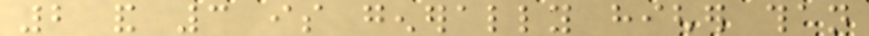2 and 3 is generally higher than
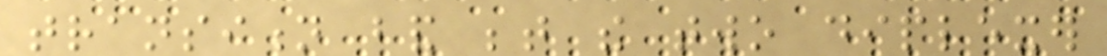transition band between the two diplexer
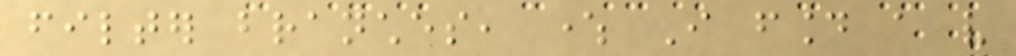filter branches, where I found a very
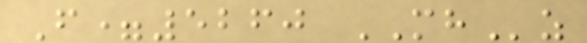F=5260 MHz
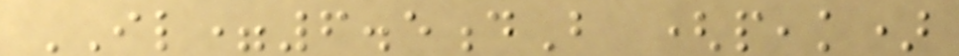IL=6.5dB (peak)
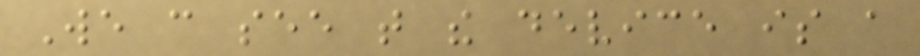We can see that the device is a
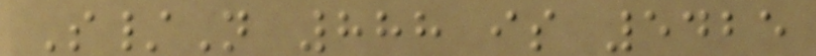S/N 888 is 5425
